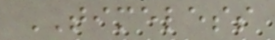TIMELESS
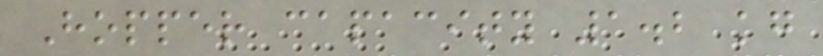Hopper capacity 1.2 kg
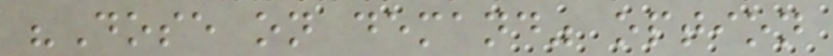"Dose on demand" option
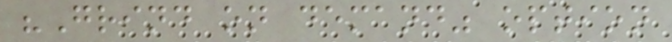"Grind on demand" option
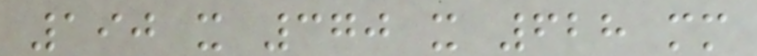190 x 370 x 628 mm
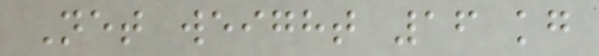Net weight 16 kg
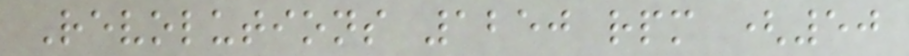Revolutions 1250 rpm (50
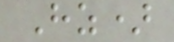Hz)
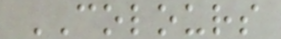COLOURS
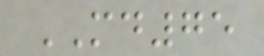MD75
